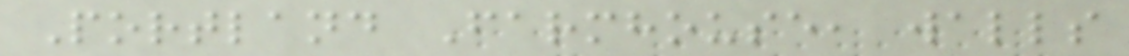Portland Farmhouse, walls
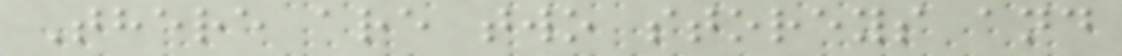There are two storeys and
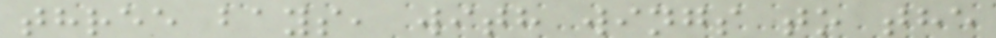three bays, with wings to the
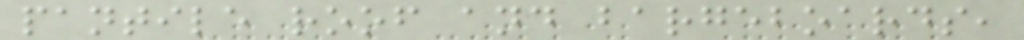pantile roof and bargeboards,
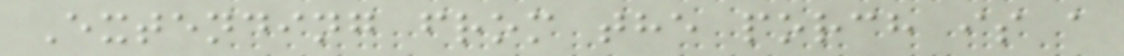Extending from the porch is a
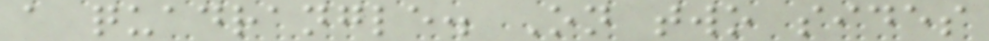a quadrangle. On two sides
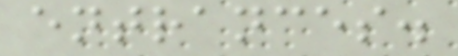entrances.
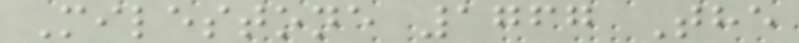Milestone 1767 The
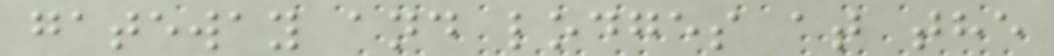gateway and lodges at the
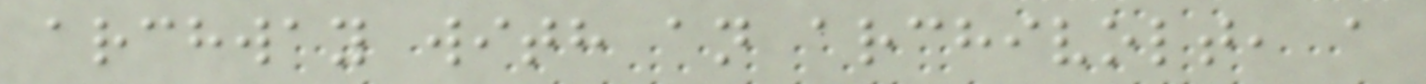archway with an archivolt, a
